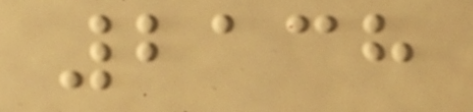2138
